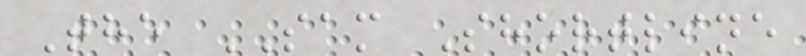The SAM Shortline
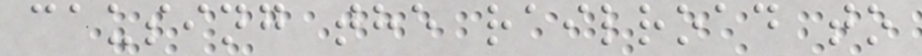causing the railroad to
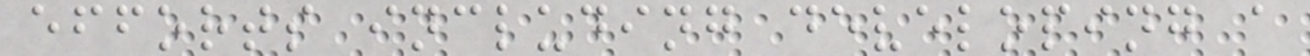efforts including developing a
